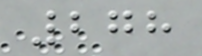278
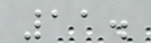11.
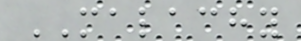MALACHY
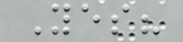Yes?
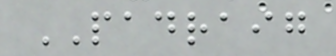PADRAIG
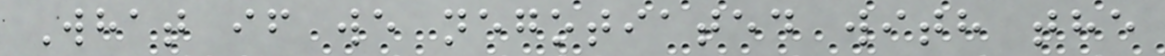What if we negotiated with the
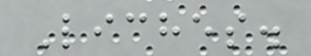Liches.
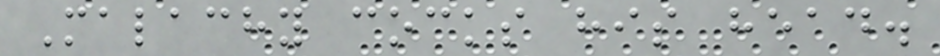Malachy cocks his head.
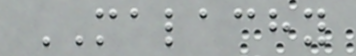MALACHY
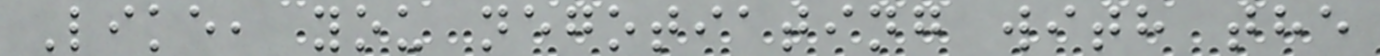Like, you negotiating with the
